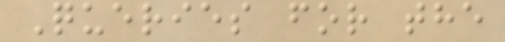Queries for the
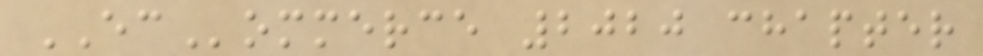ECommerce 2020 chapter
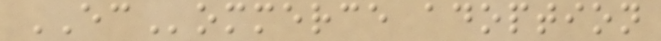ECommerce adoption
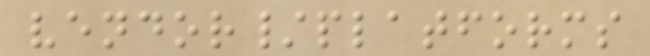vendor/platforms
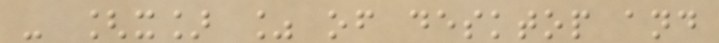- [x] % of desktop and
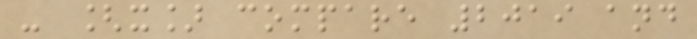- [x] compare 2019 and
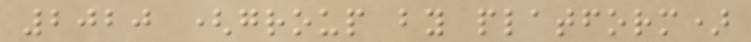2020 (group by platform)
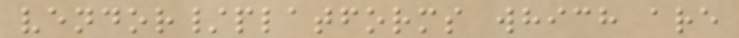vendor/platforms which are
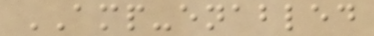AMP-enabled
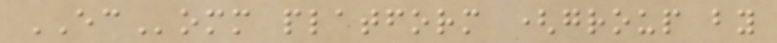EComm platform (group by
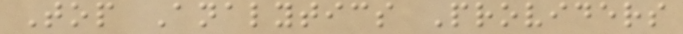Top Analytics Providers
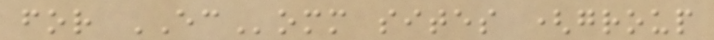for EComm sites (group
